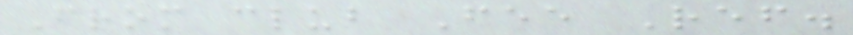From club Fee Ref.
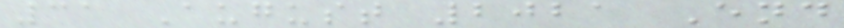31 August 2021 End
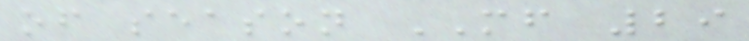of season MF 29
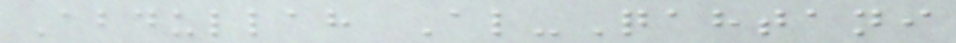Abdullah Al-Qahtani
